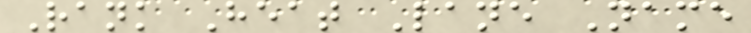Rank Heat Lane Name
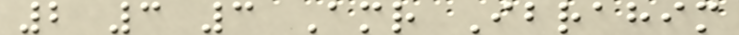2 3 3 Amr Ibrahim
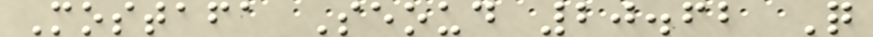Mostafa Seoud 20.62 Q
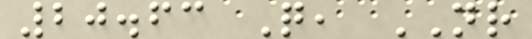20.63 Q, NR
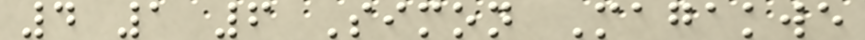4 1 6 Simon Magakwe
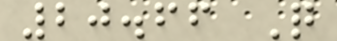20.66 Q
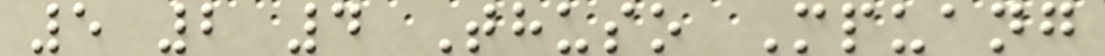5 2 4 Thuso Mpuang
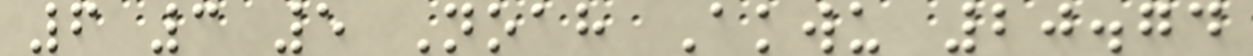6 3 5 Noah Akwu 20.74
